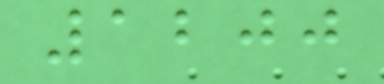1200
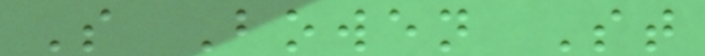S Bowen St
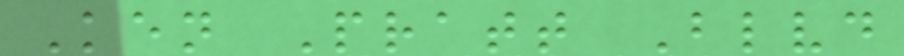Ken Pratt Blvd
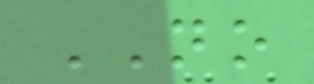NO
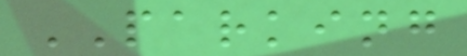PARKING
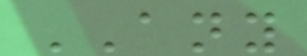ANY
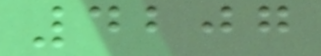4207
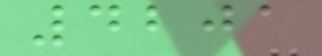4201
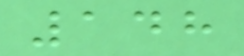148
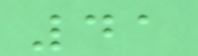41
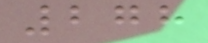278
